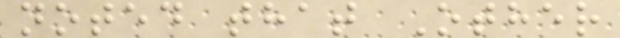noted that Other
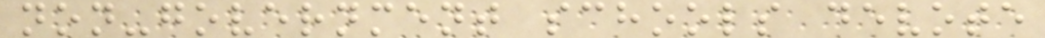non-government schools devote
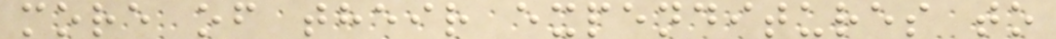more of their expenditures to
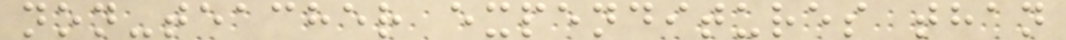non-teacher expenditures than
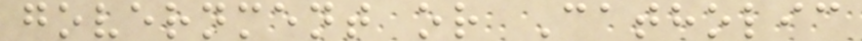government or Catholic
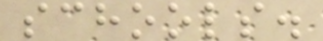schools.
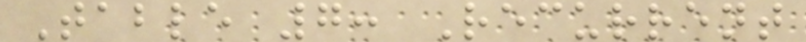Table 7: Recurrent
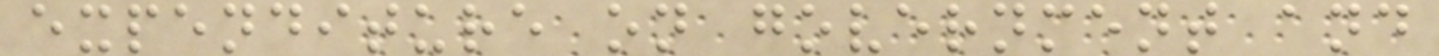expenditure on government and
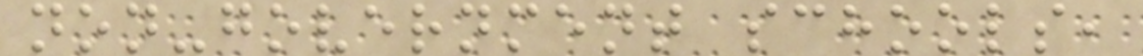non-government schools,
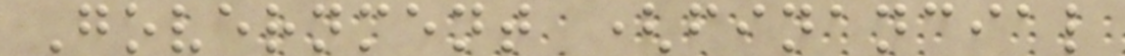Government (financial
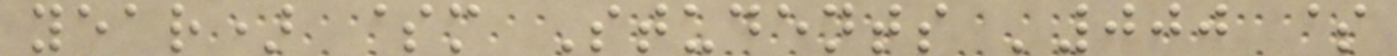year) $m Students '000 $
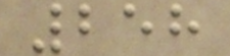258
